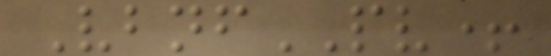VbnfPV+
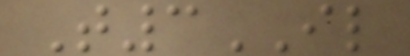T3IL
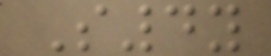S4y
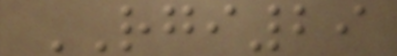RGI29
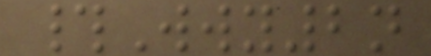#Wwy2n
